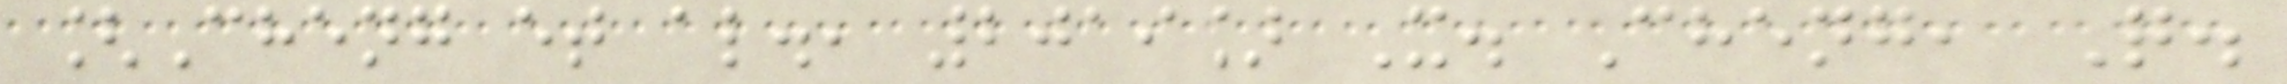[Cheng et al., 2019] X. Cheng, Q.
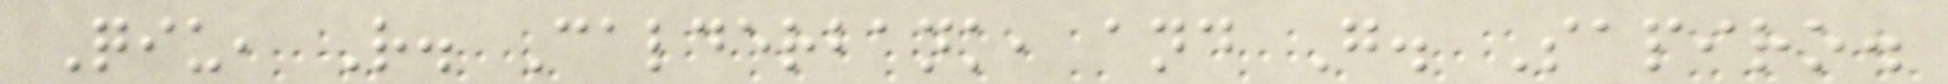Qiu, R. Calderbank, and G. Sapiro.
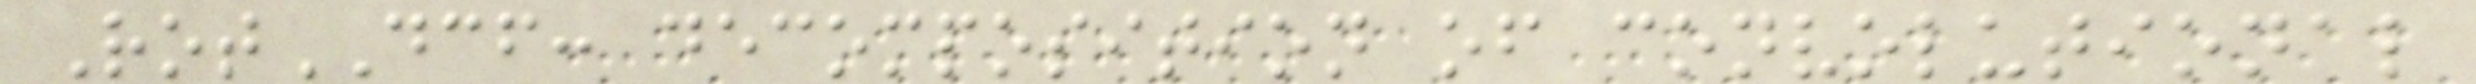RotDCF: decomposition of convolutional
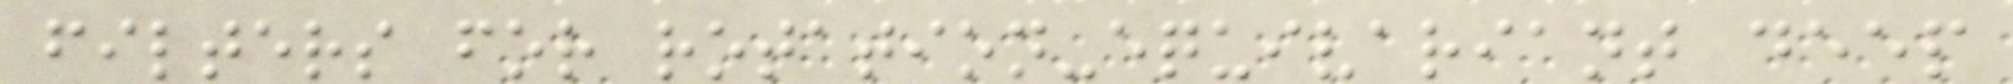filters for rotation-equivariant deep
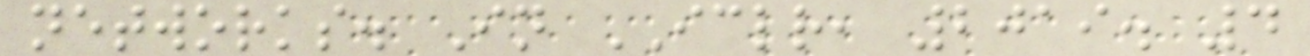networks. In ICLR, 2019. 4
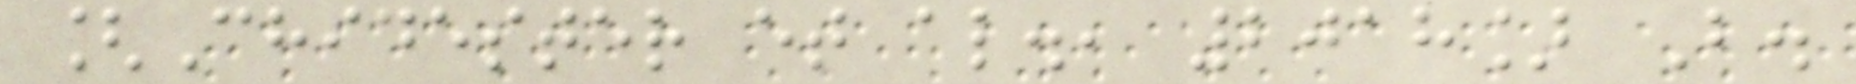[Chidester et al., 2018] B.
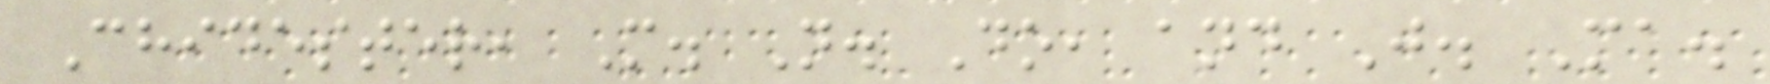Chidester, M. N. Do, and J. Ma.
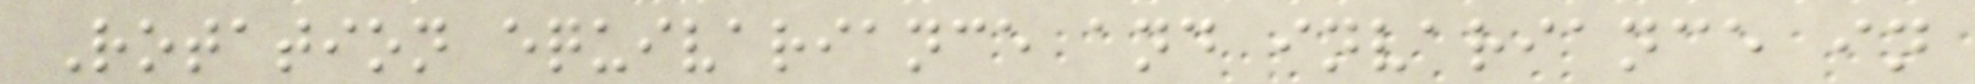Rotation equivariance and invariance in
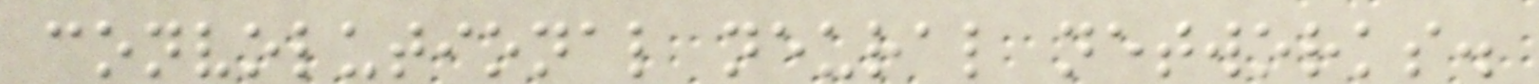convolutional neural networks.
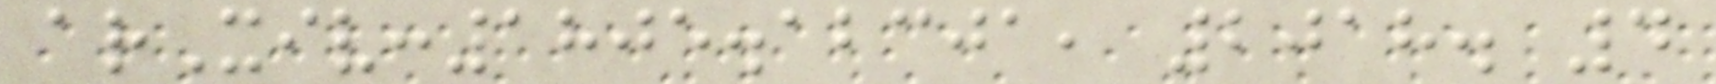arXiv:1805.12301, 2018. 4
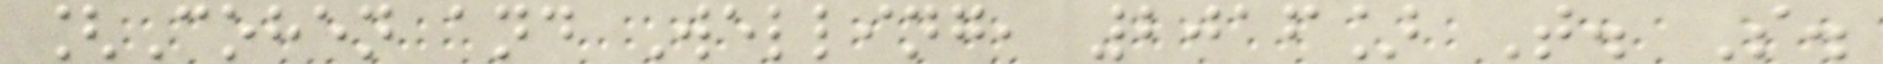[Cohen and Welling, 2016] T. S.
